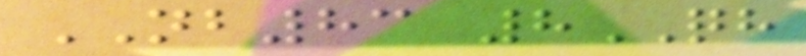NB83 8QH
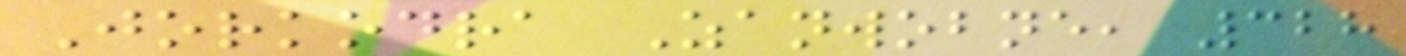Jorkodra Zanwobne, 328
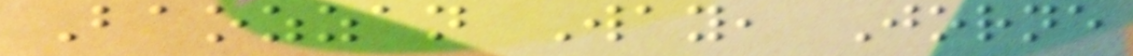Baozzan Way, Jorne
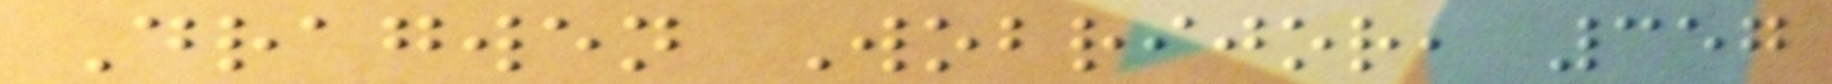Dragwen Wobrijor, 357
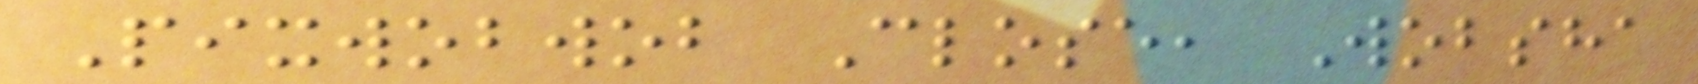Pixwobwob Close, Wobsha
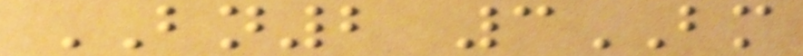BN2 3BM
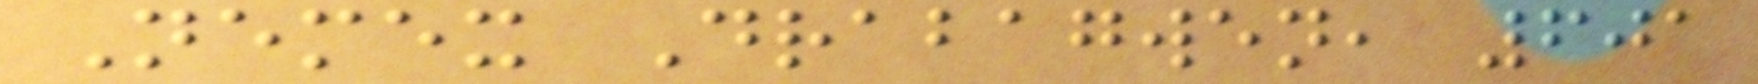Nemex Drabagwen, 601
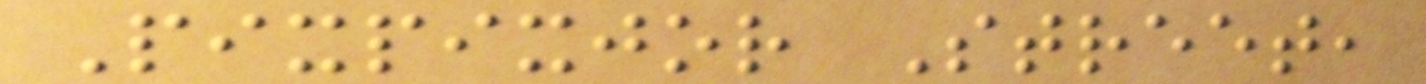Pixpixjor Street,
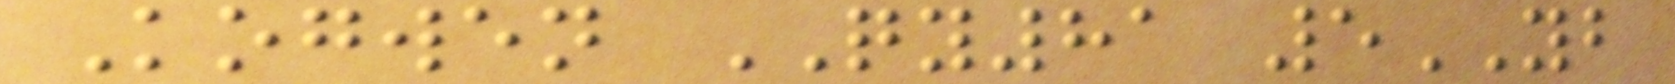Kogwen QY81 5YB
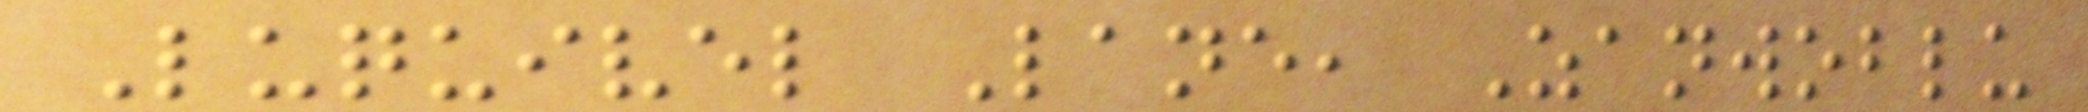Luquivel Lane, Zanwoblu
